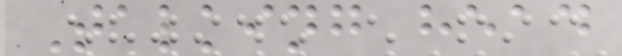Talking head
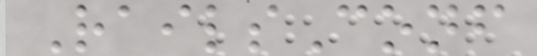RailsConf
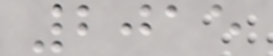2015
